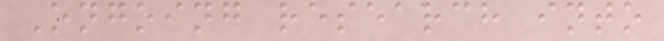Ongoing research into
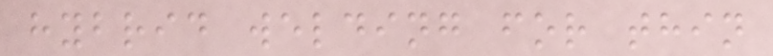hybrid welding for thin
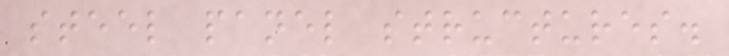steel panel structures.
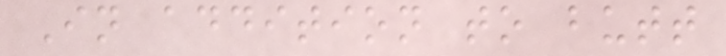In addition to butt
